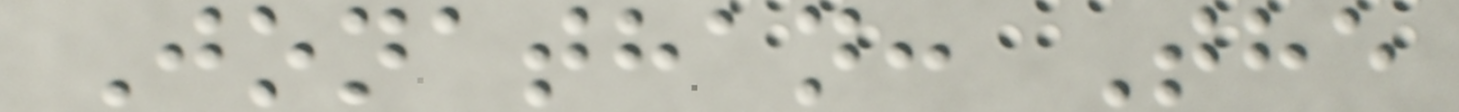Jonathan: The
